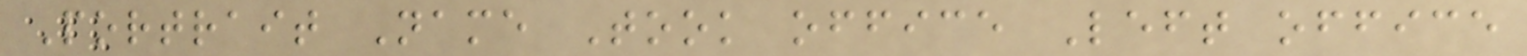Portrait Name Took office Left office
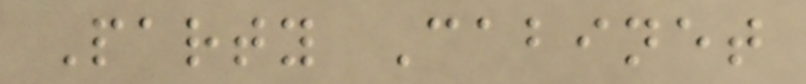Party Cabinet
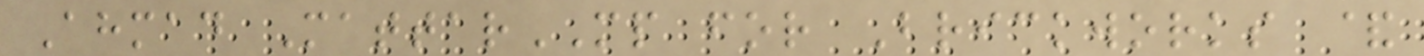Ahmad MattarMP for Brickworks &
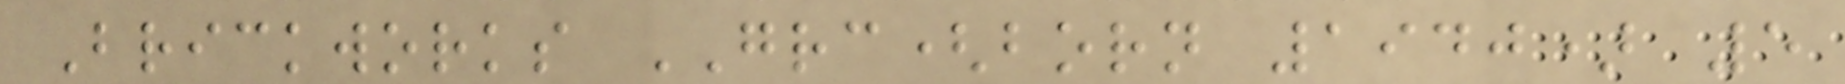Brickworks GRC(born 1940) 5
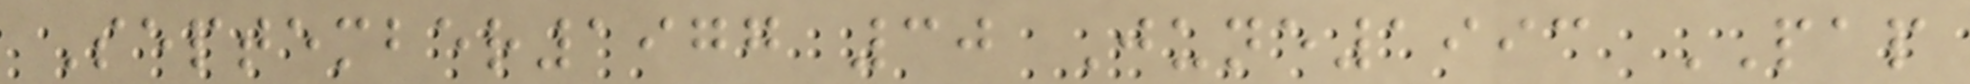September1977 30 June1993 PAP
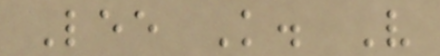Lee K. V
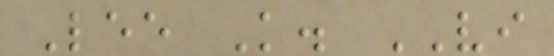Lee K. VI
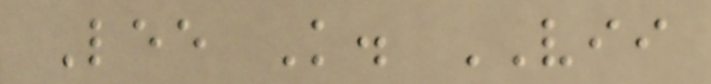Lee K. VII
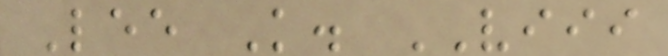Lee K. VIII
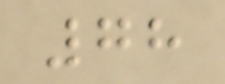78
